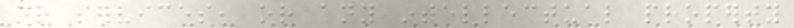or services, or any intellectual property
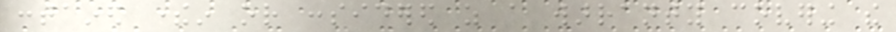contained therein or considered as a warranty covering the
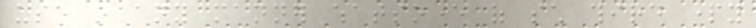use in any manner whatsoever of such third party
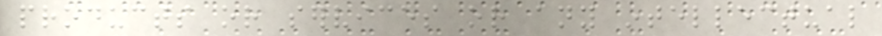products or services or any intellectual
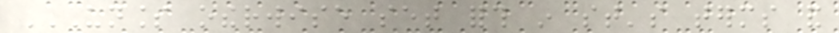UNLESS OTHERWISE SET FORTH IN ST'S TERMS AND
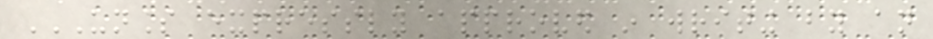UNLESS EXPRESSLY APPROVED IN WRITING BY AN
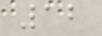12
